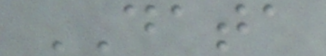DATA
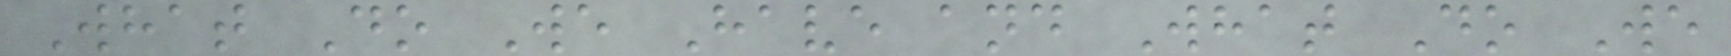What Do We Have and What Do We
